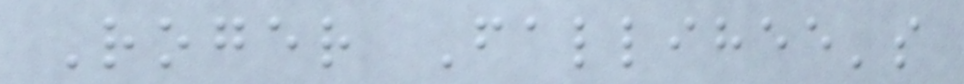Roger Fallihee's
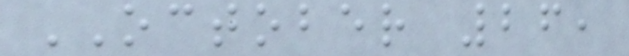OCTOBER 26,
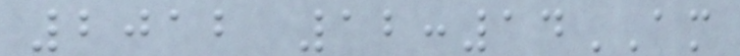2012 12:14AM
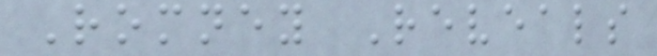Romney Reveals
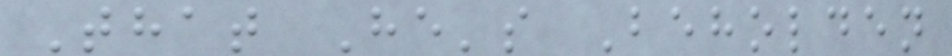That He's Beholden
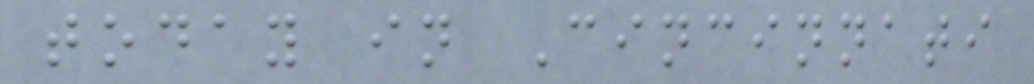today in Cincinnati
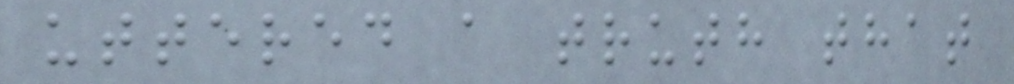uttered a truth that
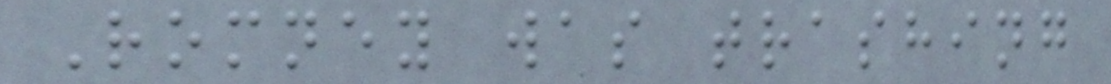Romney was trashing
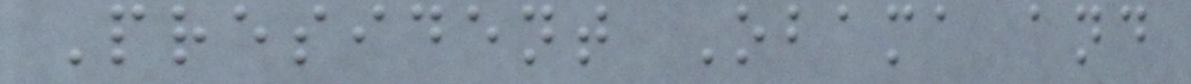President Obama and
